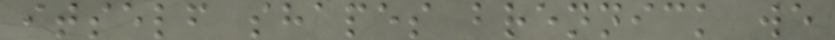itself shapes brennick we
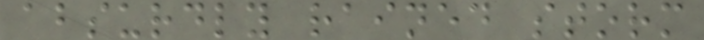absurdly rained storm
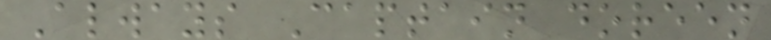Always Captain doreen
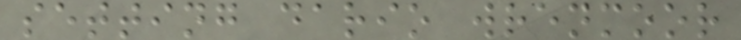setting dario wrenmoor
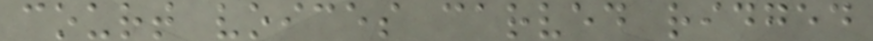court voices carved ridged
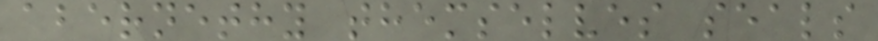abernethy themselves seals
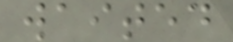waited
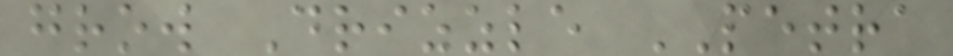grow Drizzle PETRA
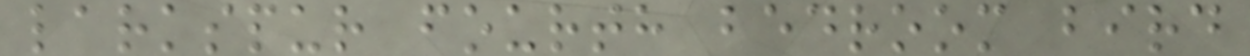larkspur fourth bedroom bird
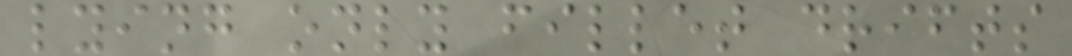lying only fillet drifts
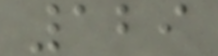129
